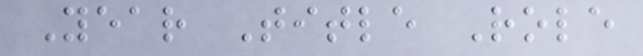Year Title Role
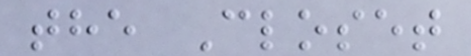the Closet
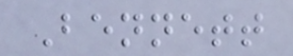Bennett
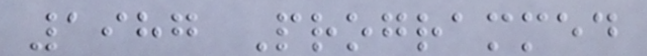1987 Programmed
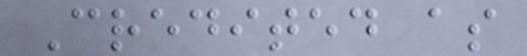Credited as
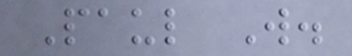Paul W.
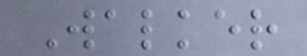Walker
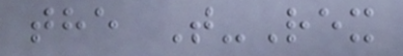the T-Rex
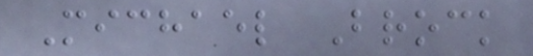Michael Brock
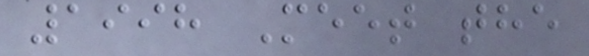1998 Meet the
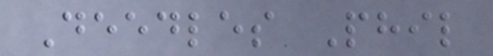Deedles Phil
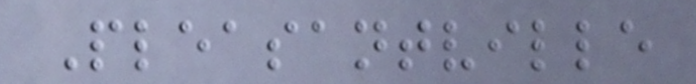Pleasantville
